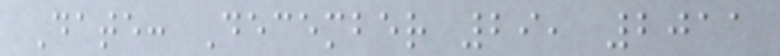Date: December 29, 2011
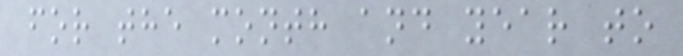for the month and year to
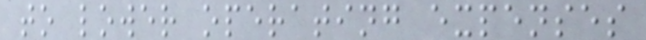to lower operating expenses
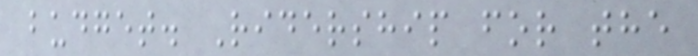budget. Ridership for the
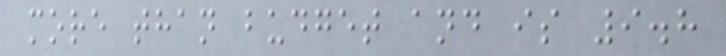more than budget and is 9.8
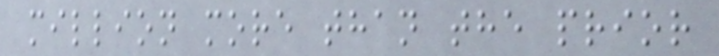million more than the prior
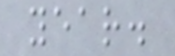year.
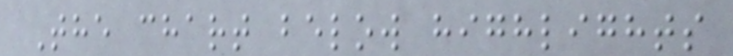The chart below highlights
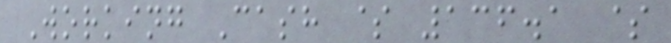Working Cash $ 136.1 $
